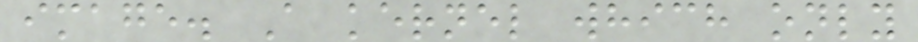image. A kernel which only
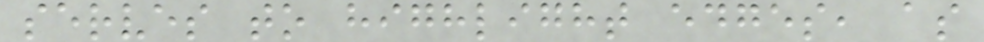serves to highlight edges, as
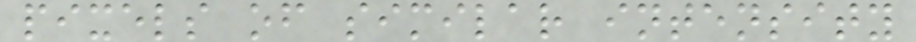pixels of similar intensity
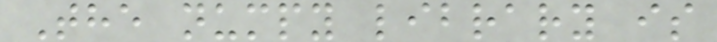The numpy library is
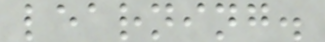learning.
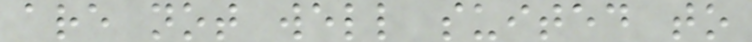are not well suited to
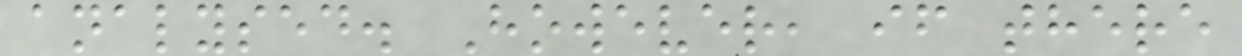analysed. However, if there
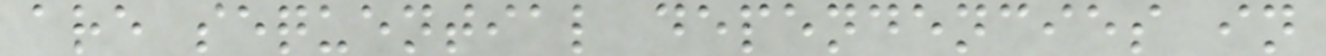are sequential dependencies in
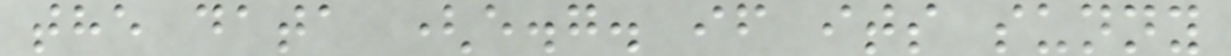the data (e.g. if its sunny
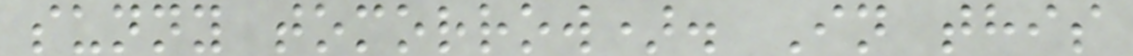sunny tomorrow). In this
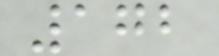172
